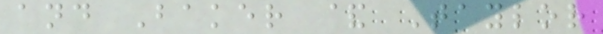and Baker & Taylor
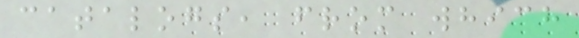catalogs, from which
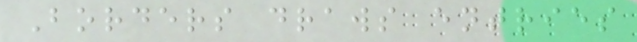Borders draws entries
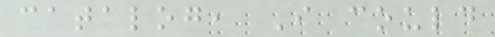catalog, I could
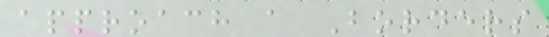approach a Borders
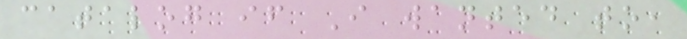catalog if I wanted to,
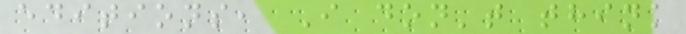editions, I don't think
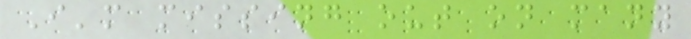I'm missing out on many
